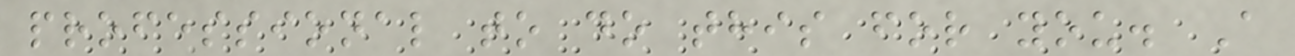professional to do this for you. A
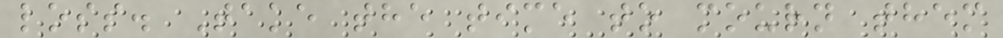loss. Take the time to mourn them
